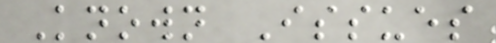Known Issues
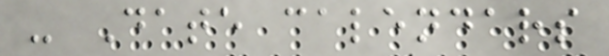- Date calendars
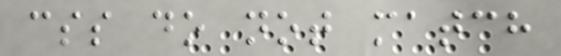css do not match
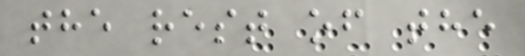the rest of the
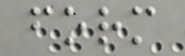form
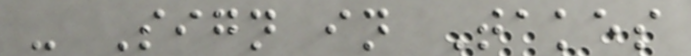- Sign in Takes
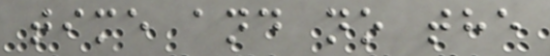time and no the
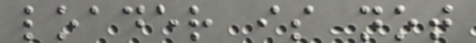loader is not
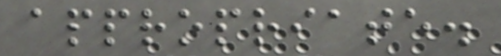appropriate.
